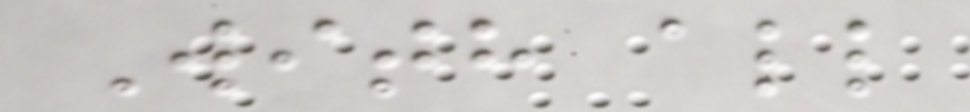With all
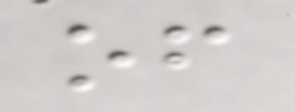of
